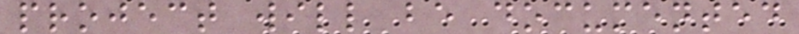project will be documented
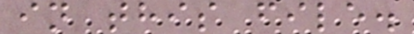in this file.
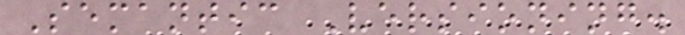Semantic Versioning.
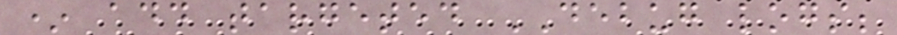* add targeted DEBUG logs;
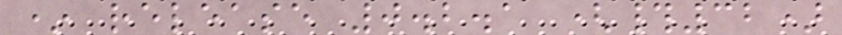* release 0.2.1 (#32)
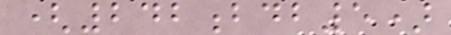(242bdb5)
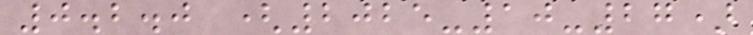0.2.0 (2025-10-27)
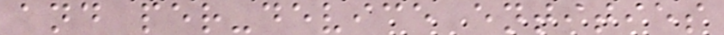and per-device entities
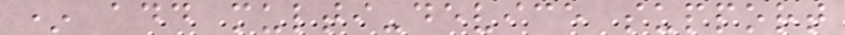* add multi-device support
